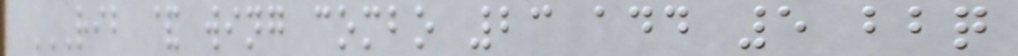RIB & WING COMBO 23 ADD 5 BBQ
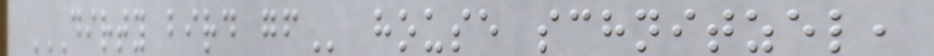DIRTY BIRD GF house schnitzel,
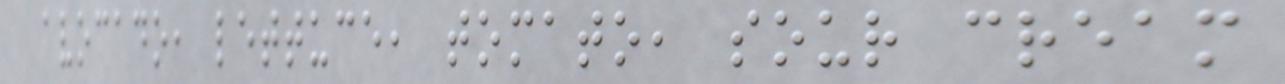avocado, lettuce, tomato, sour cream
